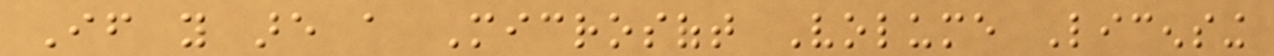If you are a Microsoft Volume Licensing
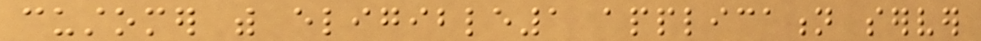customer with eligible1 application server
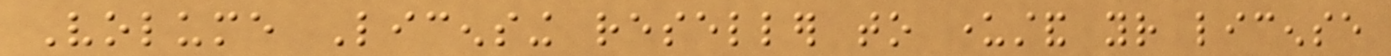Volume Licensing reseller to understand your license
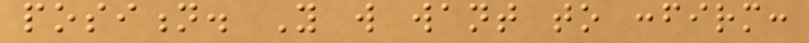position. You will want to confirm:
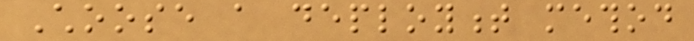Choose a deployment method
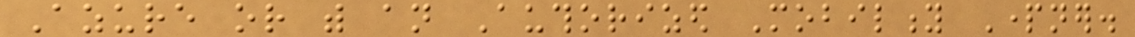Azure or with an Authorized Mobility Partner.
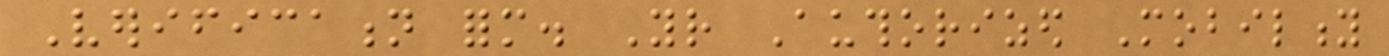Verification form. Your Authorized Mobility
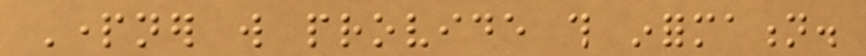Partner will provide this information.
